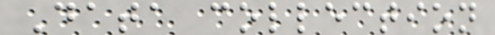Data collection
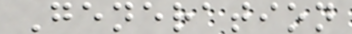Generation
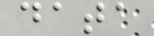data
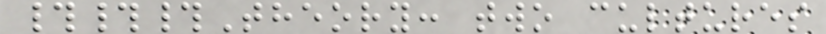###Theory: two cultures
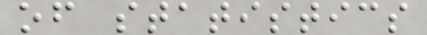of statistics
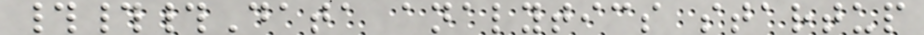###Data analytics startup
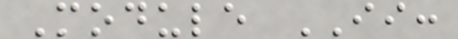Module II:
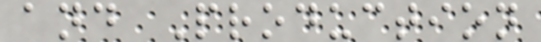and Production
